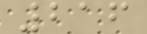216
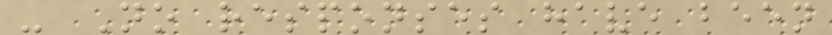- No responses have been
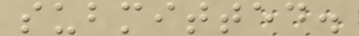submitted.
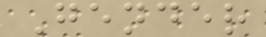Gender
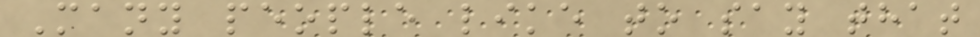Many people like to say that
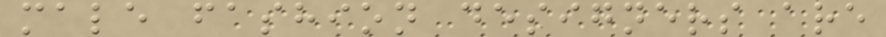male fashion designers are
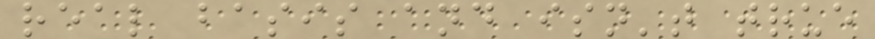real basis and isn't true
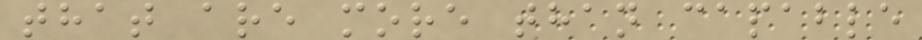that are more than capable
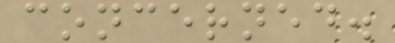concerned.
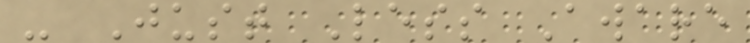- Just Less Aware
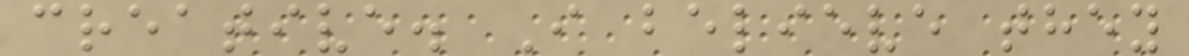creative. I believe they
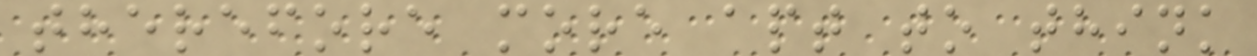therefore more apt to think
